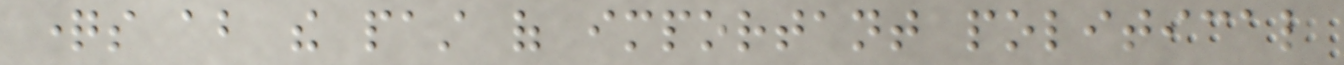questions about the past of important political
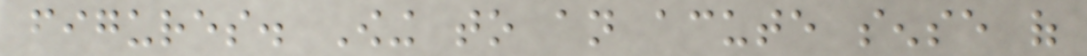figures. Owing to an acute sense of
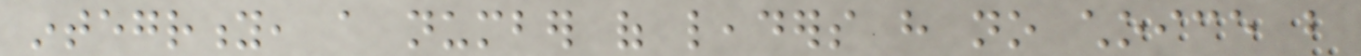integrity, a number of leaders have no choice but
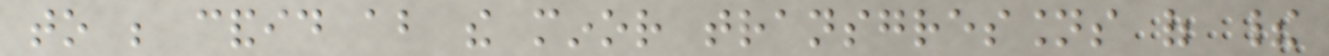to be candid about the minor transgressions of their
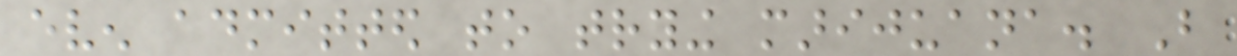even admitted to trying marijuana. But
